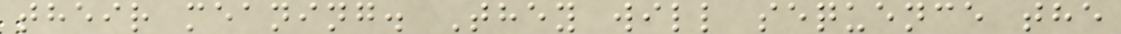their meaning. They will sequence the
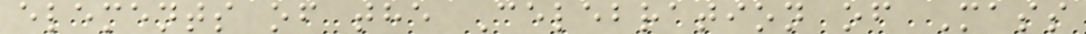elements of the Celebration of Mass
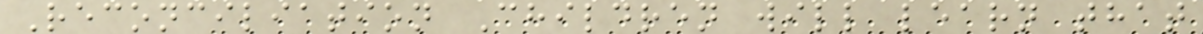Reconciliation Children will learn that
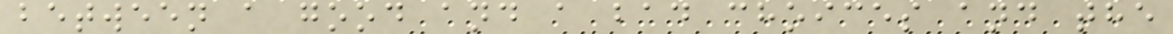between a good and a bad choices and the
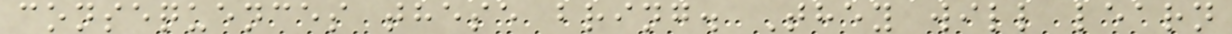consequences these bring. They will learn
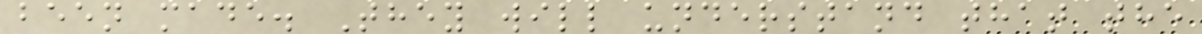been made. They will understand that the
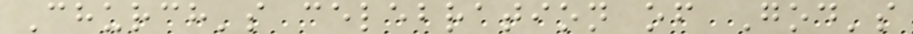Church's celebration of God's
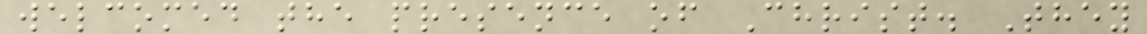welcomed the presence of Christ. They
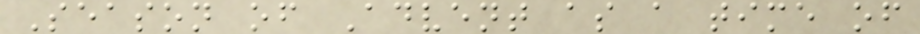Season of Advent as a time of
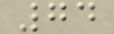74
